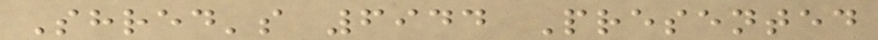Shred's 6944 Presented
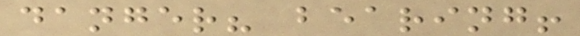danger? bearing!
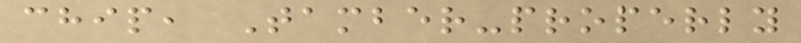chip, Tamber-properly
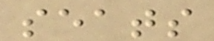seats
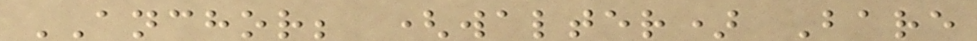ANCHOR; (walter) Bare
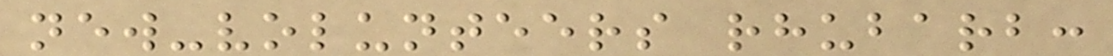new-volunteers rhubarb:
